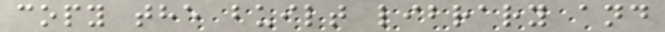copy the built library and
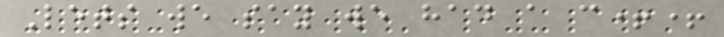Lets we say we had a c++
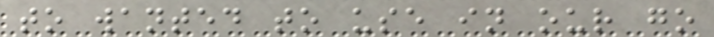to wanted to use in our go
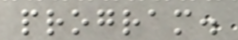program.
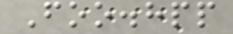Foo.hpp
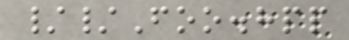//Foo.hpp
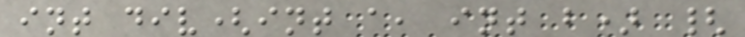int div(int a, int b) {
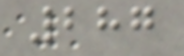287
